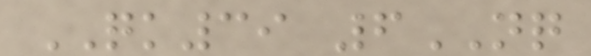QK39 6NQ
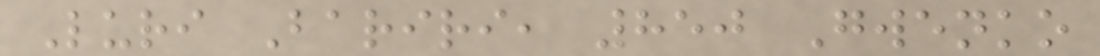Luri Bariri, 850 Gwenko
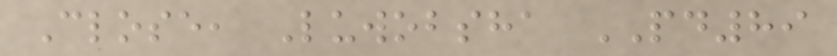Close, Luwobsha PD89
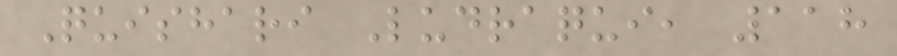Quishari Ludraqui, 118
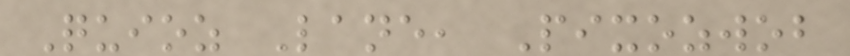Quioz Lane, Pixozwob
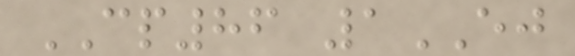CP86 1EJ
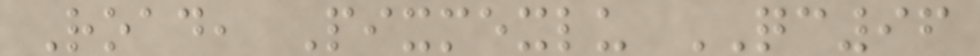Road, Pixmexlu QC96
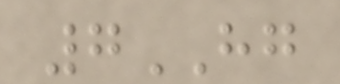7HG
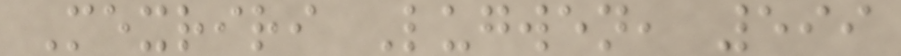Mexriri Lugwen, 599
